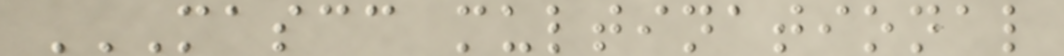MASCC MULTINATIONAL
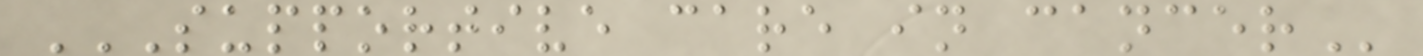SUPPORTIVE CARE IN CANCER
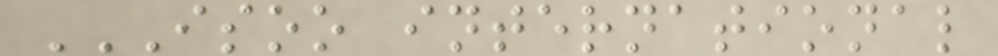ISOO INTERNATIONAL
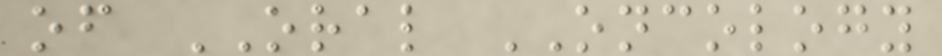of ORAL ONCOLOGY
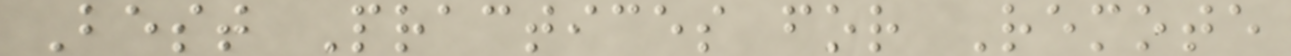Best Practices for Remote
